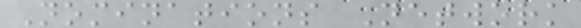Nominations Network
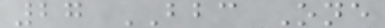27 BBC One
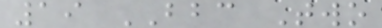19 BBC Two
